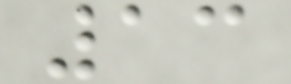13
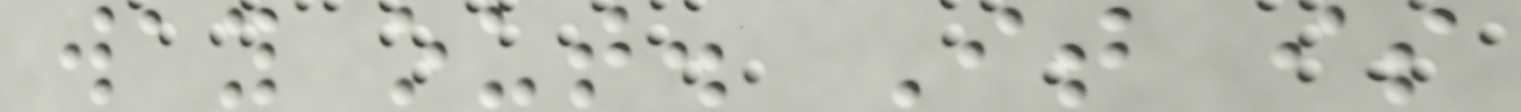way out. It is
